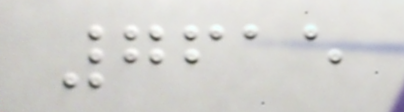7615
